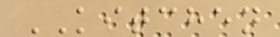KITCHEN
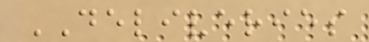DELIVERIES
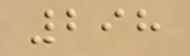298
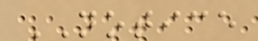NOTICE
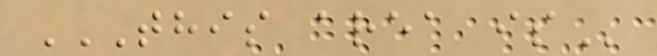THIS AREA IS
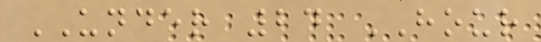UNDER 24 HOUR
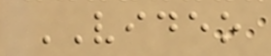VIDEO
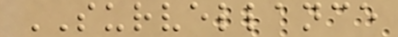SURVELLANCE
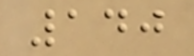140
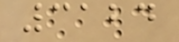3124
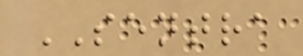SENTRA
